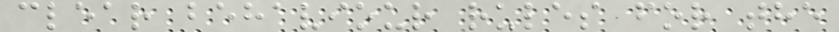clear behaviour rules for the
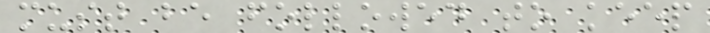must be followed to keep
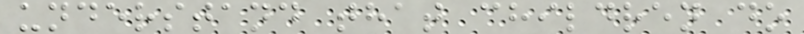understand that children do
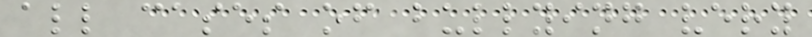all cases of bullying very
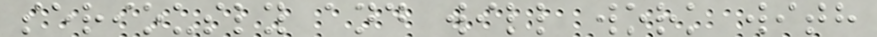seriously and will work with
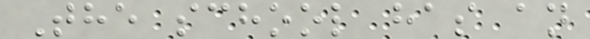The school has an
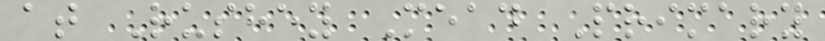at Rushey Mead Primary
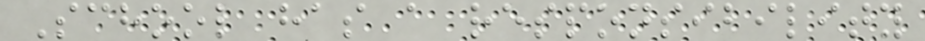School has a responsibility
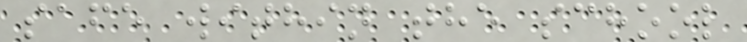safe within the school
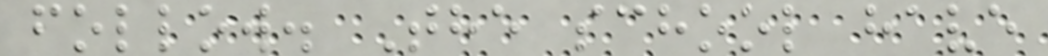follow. The school have
